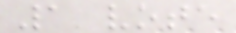1 vote
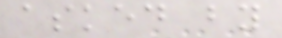asked by
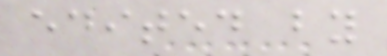edited by
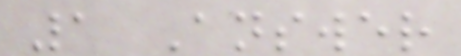1 Answer
